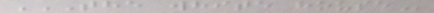THE WHITE HOUSE
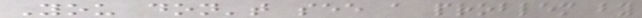You don't see a problem by
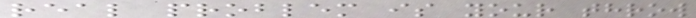real problem is your throw
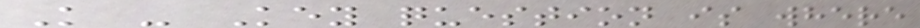K - Key question is where
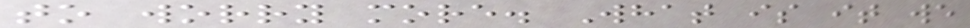to worry more. What is it we
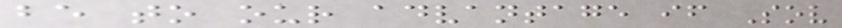be to our advantage if Sov
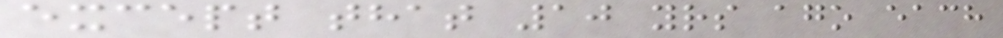except that 10 yrs ago each
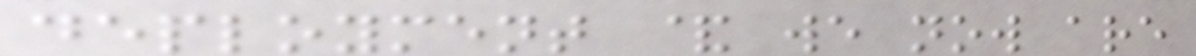deployment & we now are
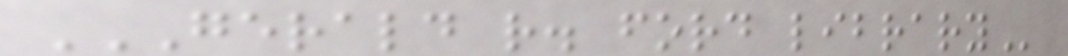GERALD R. FORD LIBRARY
